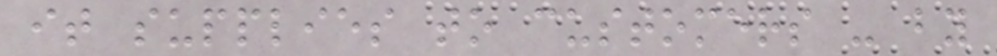it supplies to customers - by
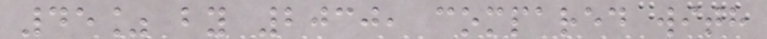45% by 2030, compared with
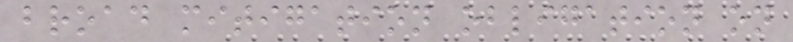broad mitigation obligation on
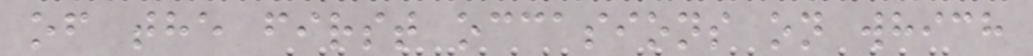of the first occasions on which
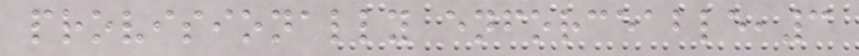provisionally enforceable,3
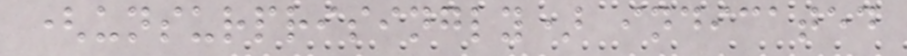(unsurprisingly) indicated
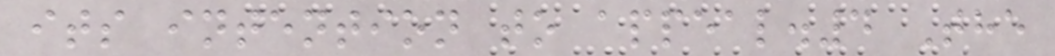its intention to appeal.4 The
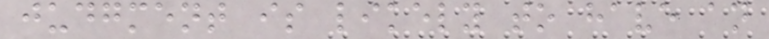judgment is likely to have an
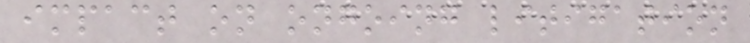impact on ongoing litigation
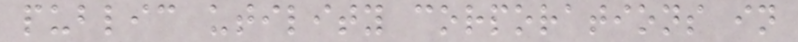public utility corporations in
